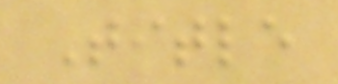Title
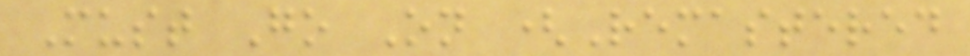Must Go On (Remastered
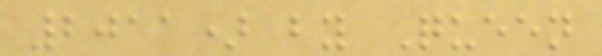2011) by Queen
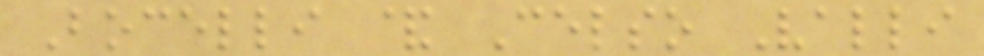Bocelli & Celso Valli
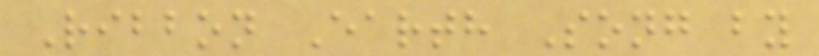Ribbon Earth Song by
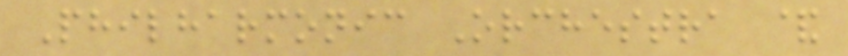Philharmonic Orchestra &
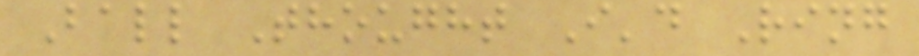Ball Thought I'd Ring
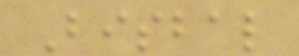Bisbal
